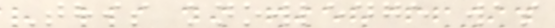This knowledge was
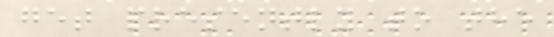get presently to the
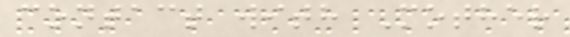contact with Mother
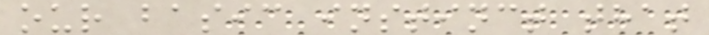our basic instinct that
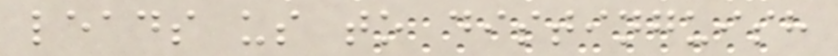leads us to distinguish
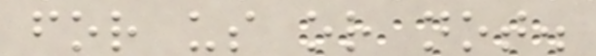for us or not.
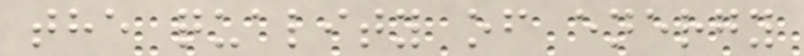the quality of energy
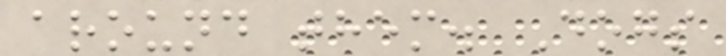around them. Dogs
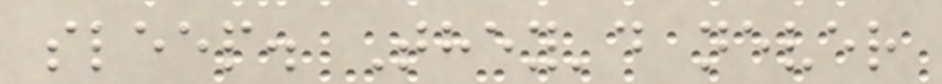sleep. They'd never
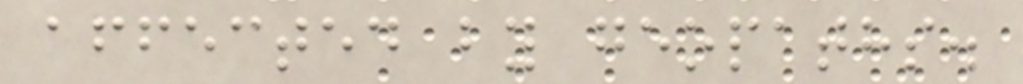affected by geopaths.
